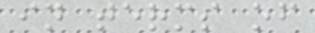in terms of
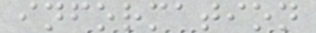information
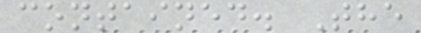contained. The
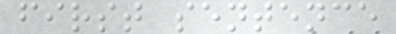first sentence
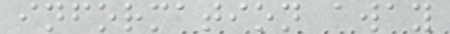information away
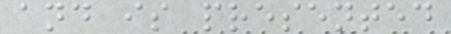and is presented
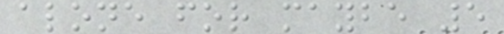alone for maybe 5
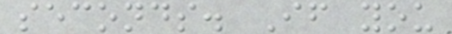seconds. If you
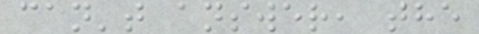can't answer, the
